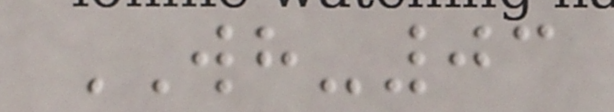WH-03
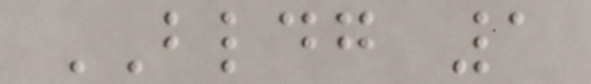BLDG 1
